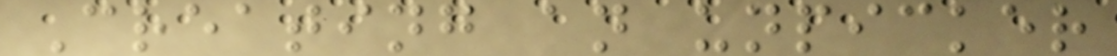Creating an unpicker
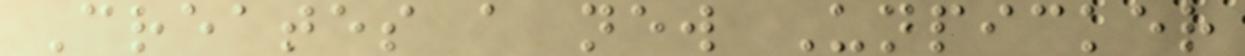Creates a new Unpicker
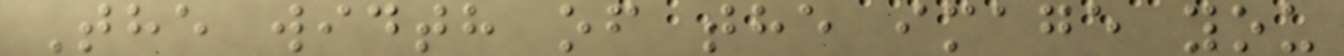The width of the image you
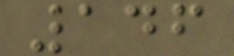146
